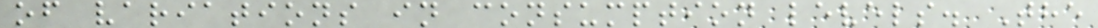of variations in consumption levels. The
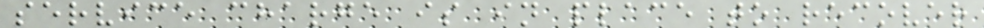service charge is in place to recover
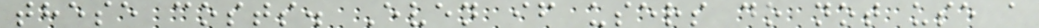these costs. Even if users do not use a
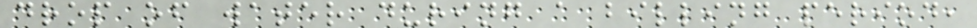drop of water during a billing period,
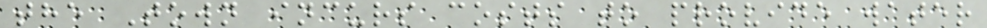the Town incurs costs to provide water
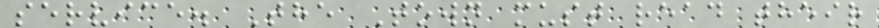service. The Town must read their
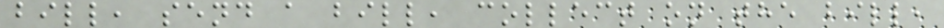bill, send a bill, collect on the bill,
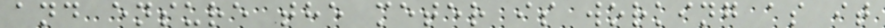and ensure the meter is working as it
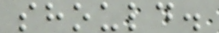should.
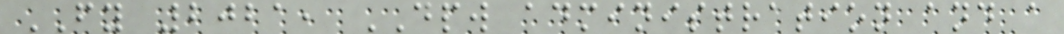FY 2021, DPW administration and a
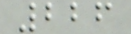226
